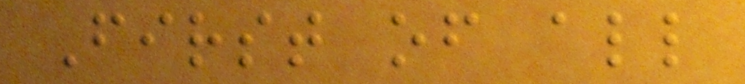First of all
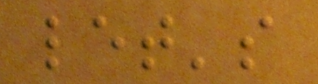let's
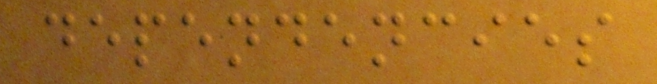dependencies
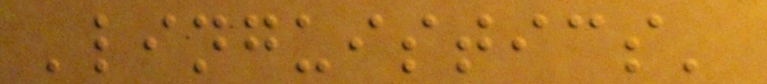'linguistics'
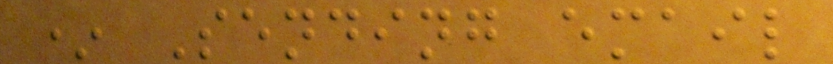* Sending email
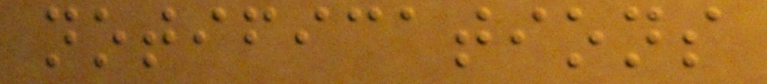notifications
